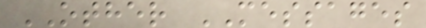OTHER MESSAGES
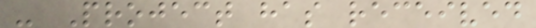- Project has received
